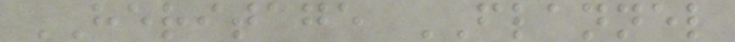HERITAGE FLANNEL
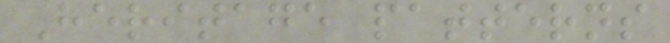Heritage patterns
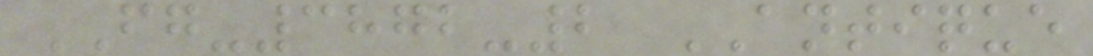FG-3872-2 ANTIQUE
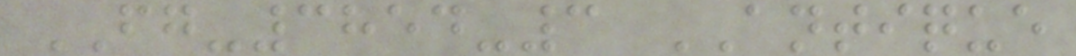FG-3854-3 ANTIQUE
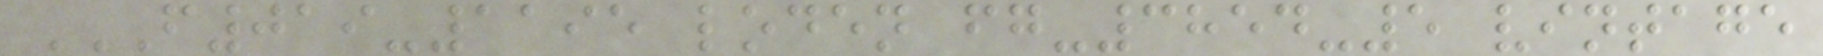F019-1195 LODEN FG-3854-5 VINTAGE
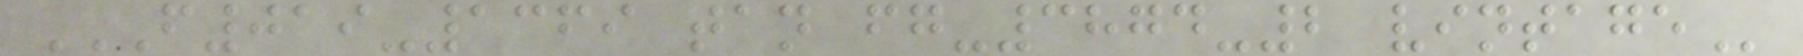F019-1369 TAN FG-3874-2 VINTAGE
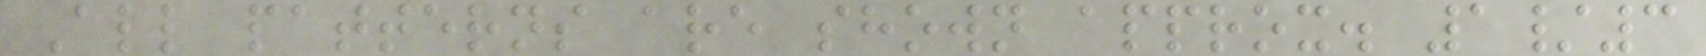All patterns are shown approx. 1/3
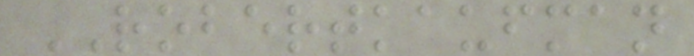ROBERTKAUFMAN
